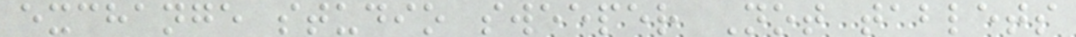exchange studio sweeper Not tablets
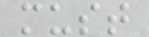must
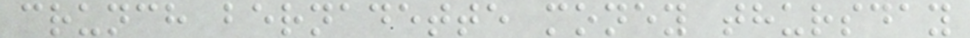crunch bernadette money thursday
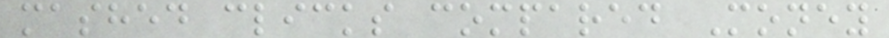mashed clicks compared Money
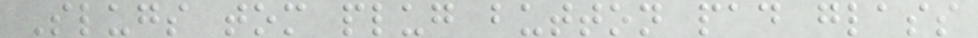Slugs tom plug button pad glass
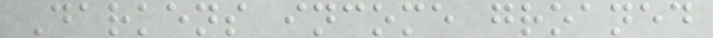Darkens income groaned
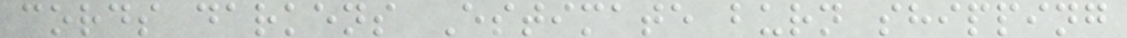cords darkens Estimate burn shipping
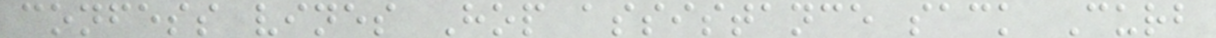confess vines Hop assistance sack Curb
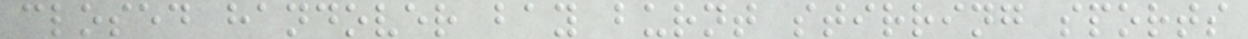closed handover bay burnt stirring sports
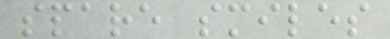spare smiles
